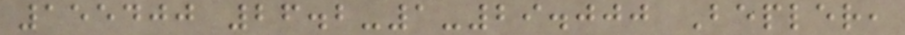155400 26.2-1-29.000 Bepler,
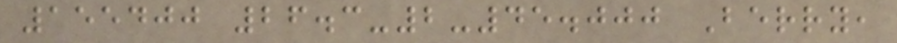155400 26.3-2-45.000 Berry,
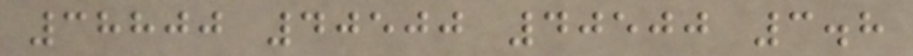38800 40500 40500 3.8
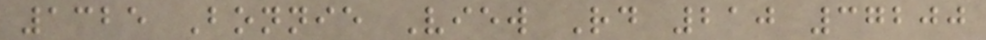1325 Bonnie View Rd 210 37200
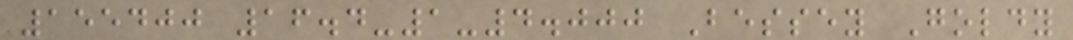155400 16.4-1-4.000 Bessey Goldy
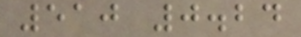510 0.24
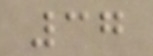37
